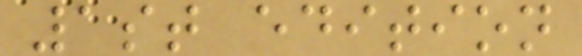1st edition
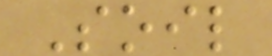Soil
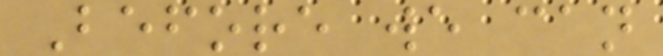Before we can
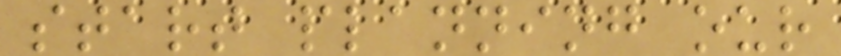start planning our
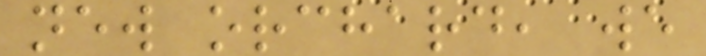new orchard, we
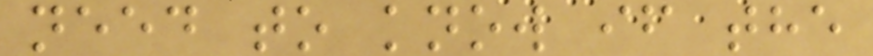need to know if the
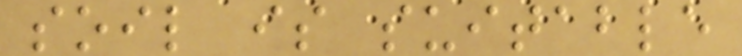soil is suitable
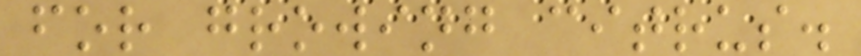for growing citrus.
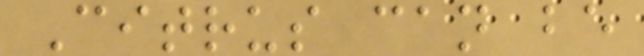Citrus can be
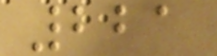221
